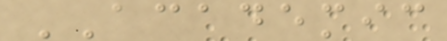ACADEMIC
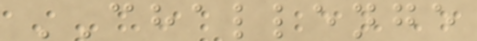CHALLENGE
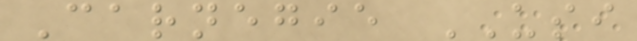Carnegie USI
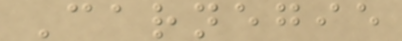Carnegie
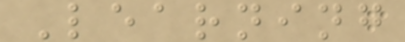Learning
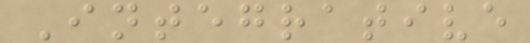Integrative
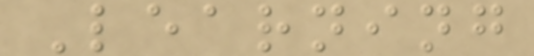Learning
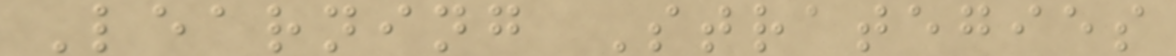Learning Strategies
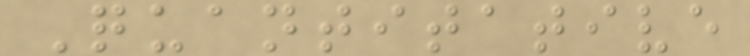Quantitative
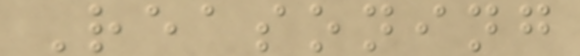Reasoning
